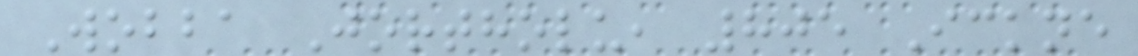Wobba Jortholu, 805 Ickne
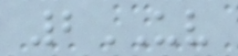2UV
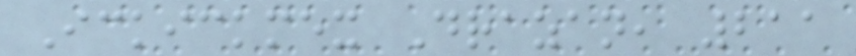Ickickmex Drazan, 211
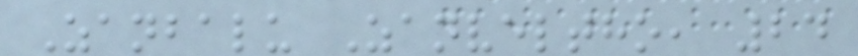Zanbalu Zanveltho, 24
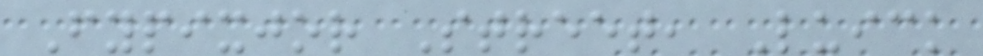Fypixjor Street, Luick
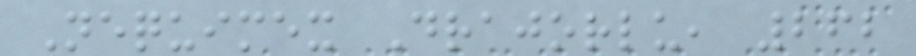Nequimex Drajorlu, 262
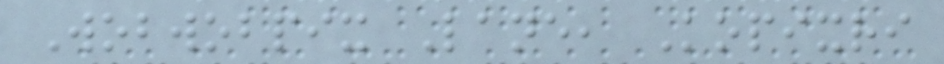Wobwobpix Lane, Kopixri
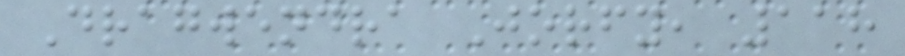Dragwendra Jorfy, 118
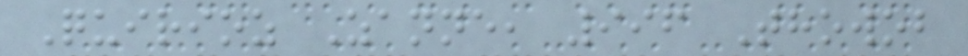Quirioz Zanne, 996 Thowob
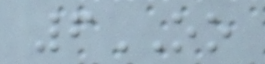6OO
